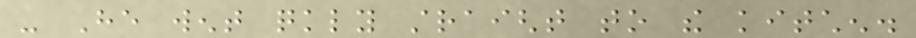- He went quickly straight to the kitchen.
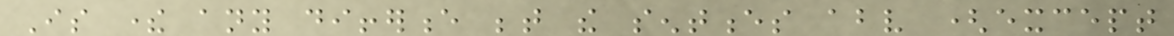Is there any difference between the sentences above (except
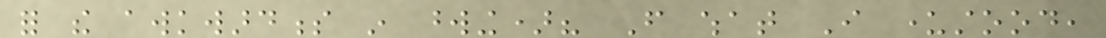for the awkwardness in wording)? From what I understood,
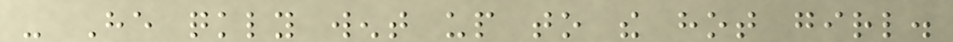- He quickly went up to the hot girl.
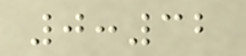0:32
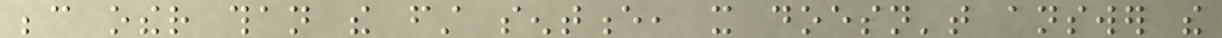because other than the first sentence, it doesn't answer the
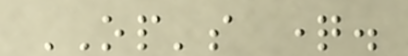OP's question.
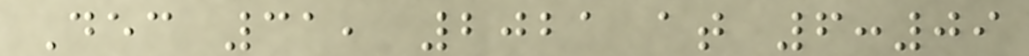Dec 31, 2021 at 6:09
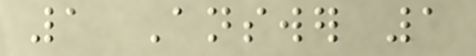1 Answer 1
